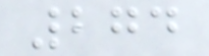274
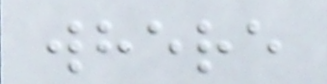where
